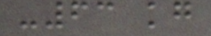-63 kg
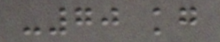-70 kg
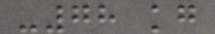-78 kg
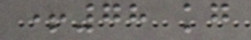+78 kg
